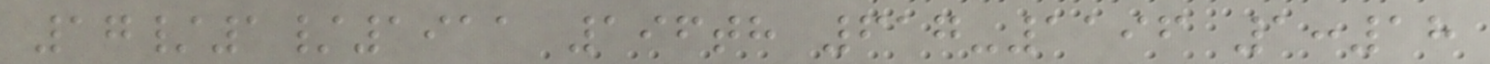17/1/1911 196th 617-1196 1:18
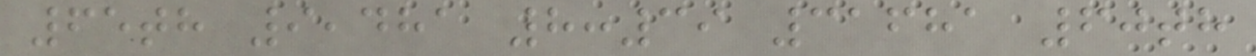65th 9,481 8:39 31681 60th
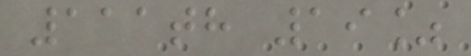111th 19%
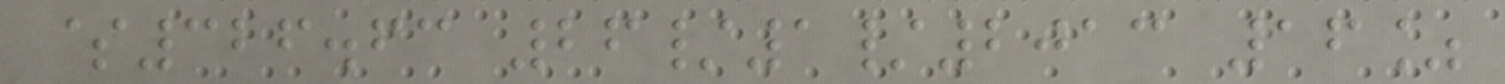$326.63 26/1/2013 16%
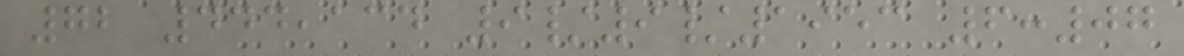72 444,134 9/9/1953 6:07
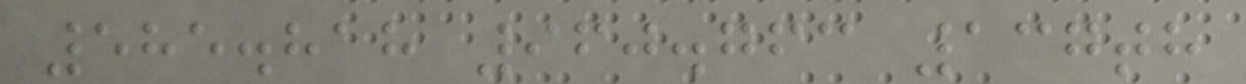585.818 960.763 137th
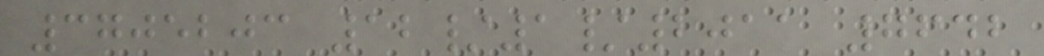3705203 12/1/2011 7642
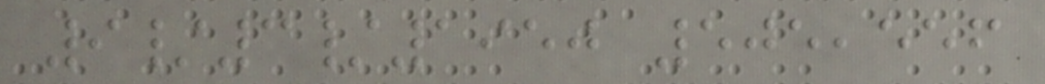9/3/1950 505,556
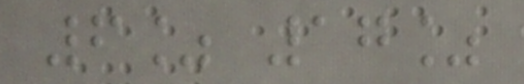6% 17%
